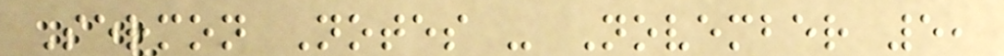Sermon Notes - November 5,
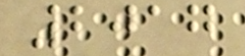2017
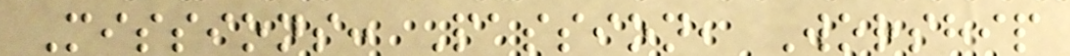Missions: Passion, Worship
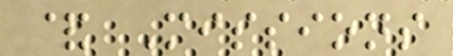& Missions
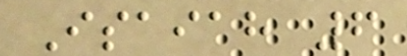Isaiah 6
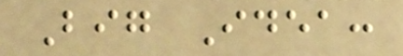Big Idea:
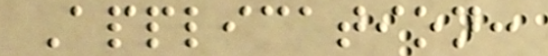Application:
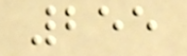255
